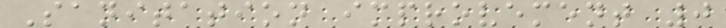Sanitation improvement 0
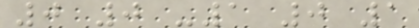0 0 -1 0 1
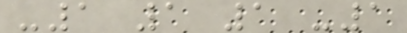-1 1 1 -1
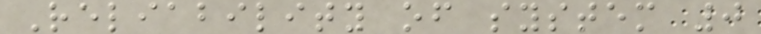Reliability of system 0
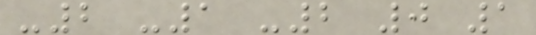-2 -1 -2 0 1
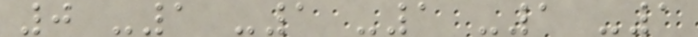0 -1 -1 -1 -1 -1
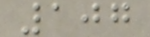107
